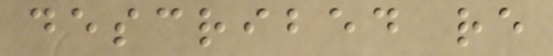described re
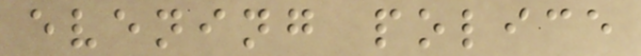evening police
